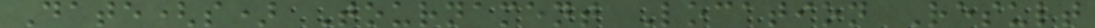Date(s) Tournament Location Result
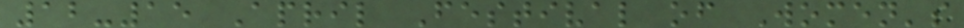12-15 April Festival of Women's
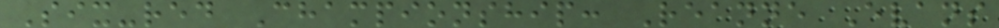Six-red Championship: Reanne Evans
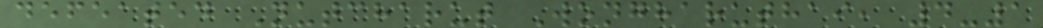defeated Nutcharut Wongharuthai, 4-1
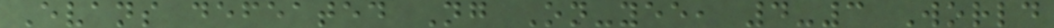Evans defeated Ng On-yee, 4-3 World
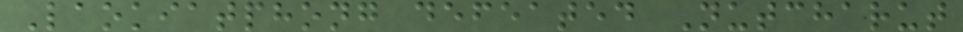Laokiatphong defeated Nutcharut
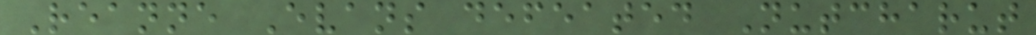Reanne Evans defeated Nutcharut
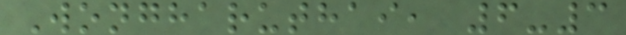Wongharuthai, 6-3
